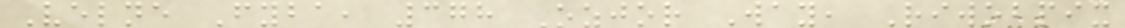Velne Fyba, 378 Ozjor Way, Riwobpix
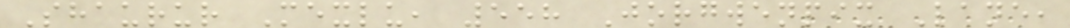Shaurur Mexlu, 558 Jorgwenpix Lane,
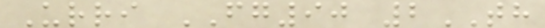Urri FG90 2TH
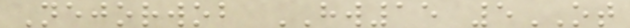Nejorwob HW15 5OT
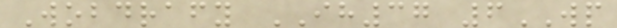Wobdrafy IH37 6WP
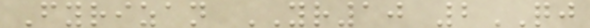Fyrizan YR10 2QJ
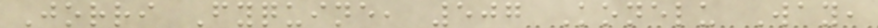Jorri Fyquine, 507 Konelu Way,
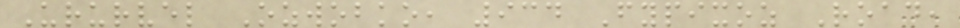Ururvel Ozwobko, 934 Fypixoz Road,
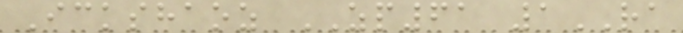Ickshaoz ZP61 1RA
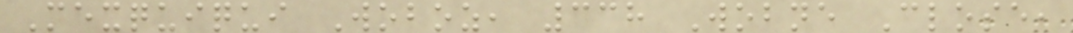Mexquiqui Woboz, 338 Wobne Close,
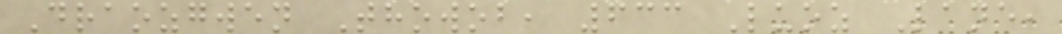Draozgwen Thowob, 633 Luoz Lane,
